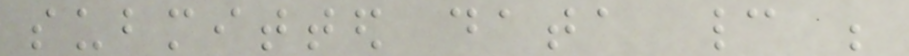submitted data cannot be
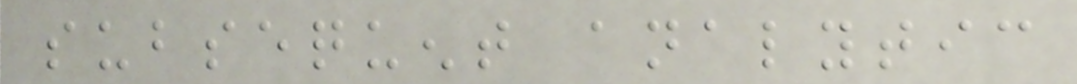subsequent analytic
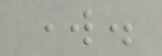work.
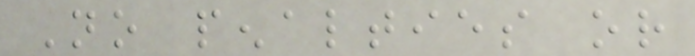No penalties or
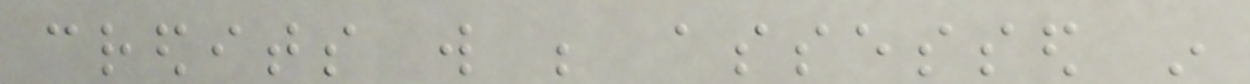credits will be assessed in
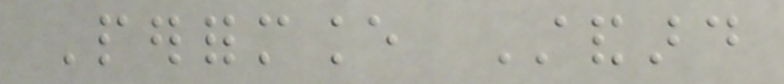Performance Standard
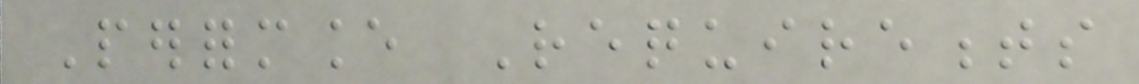Performance Requirements
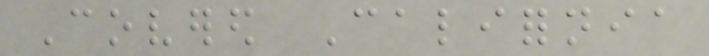Covered California
